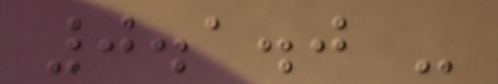0.1.0 -
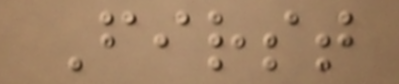First
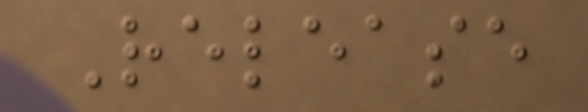Release
